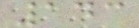143
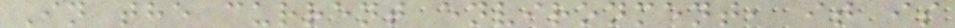In the current environment, it is
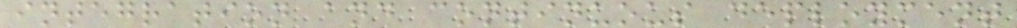integration and continuous deployment
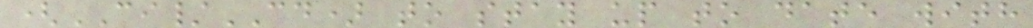(CI/CD) to stay up to date with
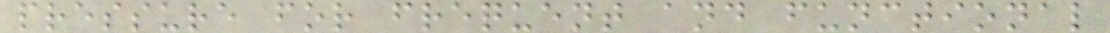pressure for frequent and functional
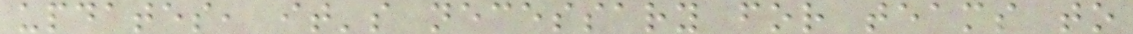updates, it's necessary for teams to
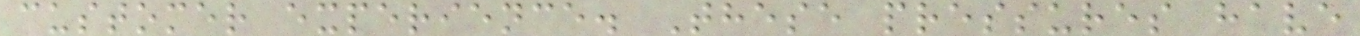customer experience. These pressures have
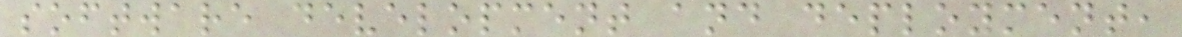software development and deployment,
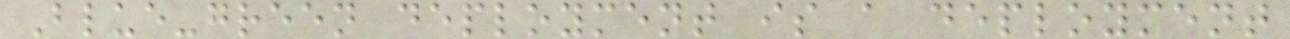Blue-green deployment is a deployment
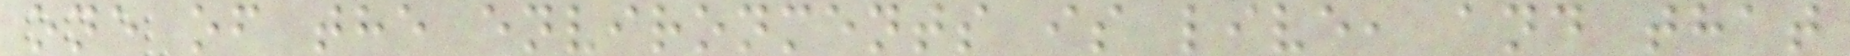one of the environments is live, and that
